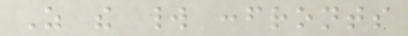As the world confronts
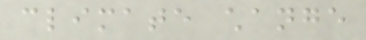climate change
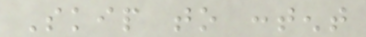Skip to content
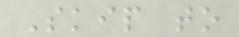Skip to
